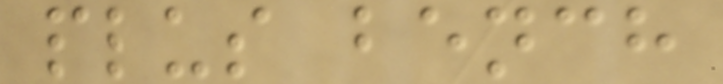plus bench
